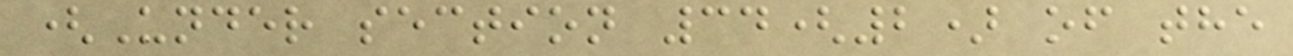(Under section 34(2) of the
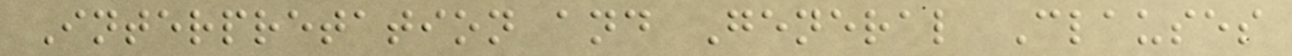Interpretation and General Clauses
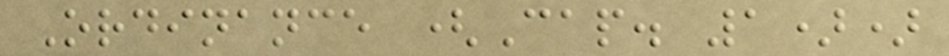Ordinance (Cap. 1))
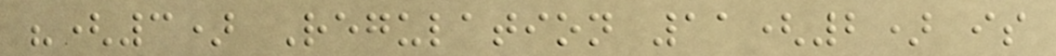"(3) Regulation 11(2) is
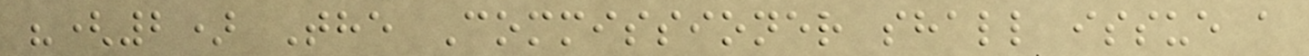"(2) The Commissioner shall issue a
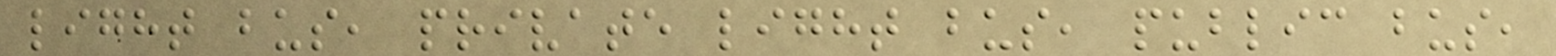light bus, private light bus, public bus,
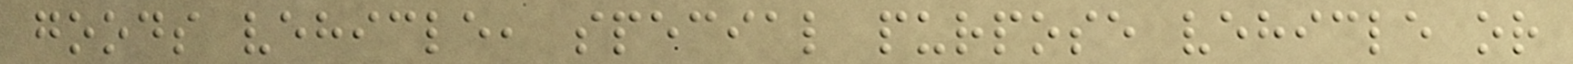goods vehicle, special purpose vehicle or
